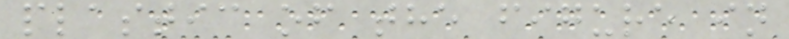plastic of the figure in
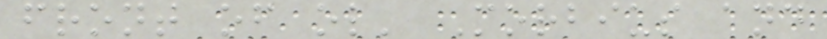front of ol' Morbius and
